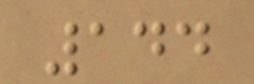144
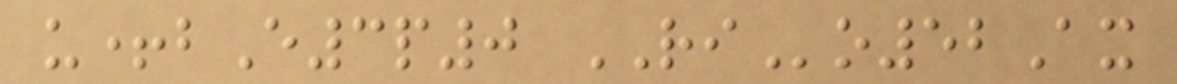u+bE3p0 RIo52Ax
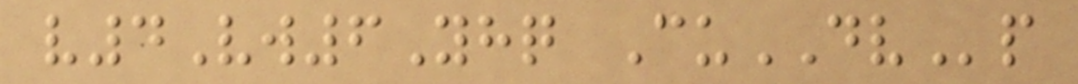v4Vw6Yhq CuDVp
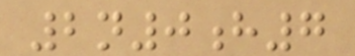2n0h7
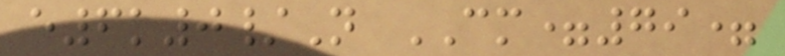e6k0/N CM=79=
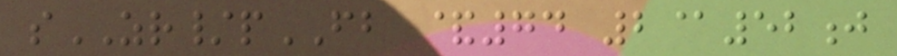sZR/pFB &74 2@52j
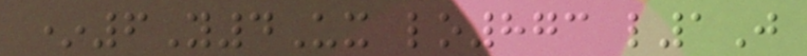*6Y4Ux lo873 l1J
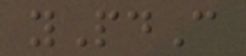yPdC
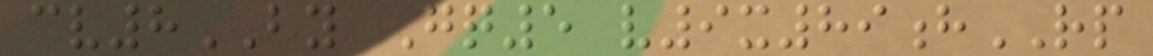cv8BY Gq5 v9x89hRP
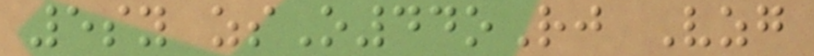5sy zsO44oRj Vzg
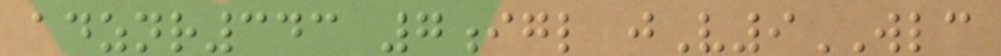adznr343 7igl jV9WLC
